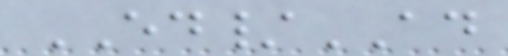ED/AD
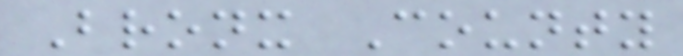Bronx County
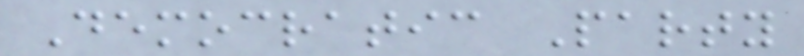Democratic Party
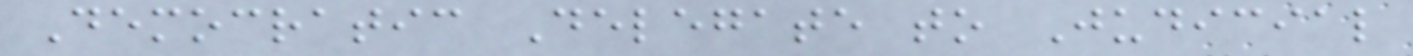Democratic Delegate to Judicial
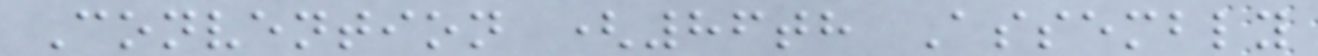Convention (86th Assembly
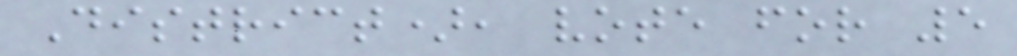District), vote for 5
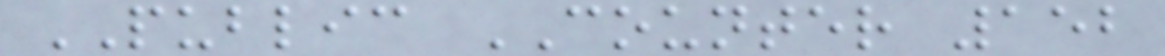PUBLIC COUNTER 152
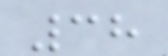38
